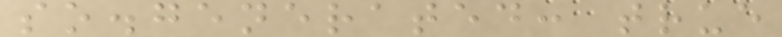so.generated: true
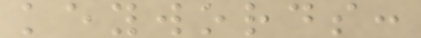keywords:
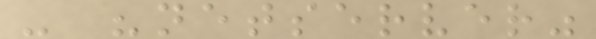- "netserver"
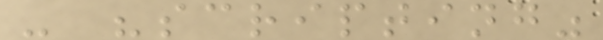- "scripting"
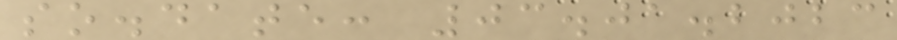so.date: 03.01.2023
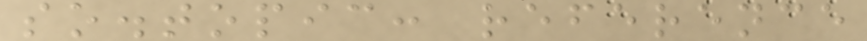so.topic: reference
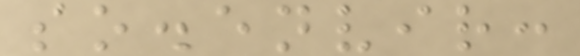so.envir:
